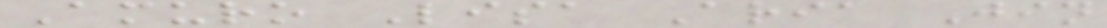Amuro Lisa Aria Jin
